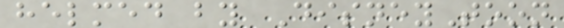helmed by DisneyToon
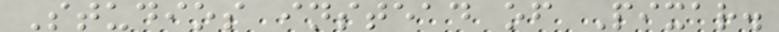Studios instead of Pixar.
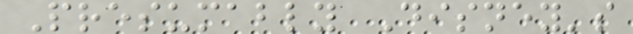Presumably Disney's
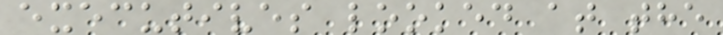executives looked at the
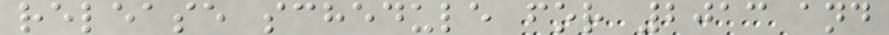release schedule for 2013 and
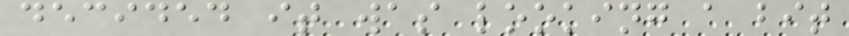decided it was looking a bit
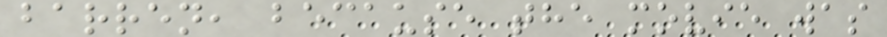barren, because the movie was
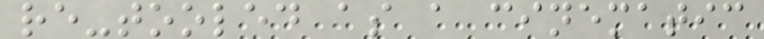re-tooled as a cinematic
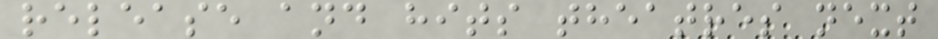release and hits theatres next
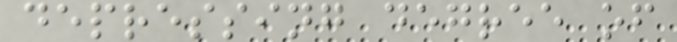depressing degree of
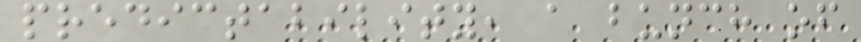predictability, a bunch of
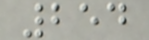254
